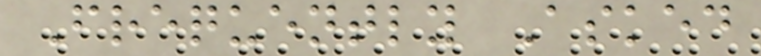Frequently Asked
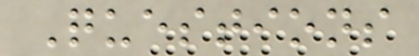Questions
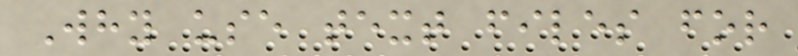Why use text files for
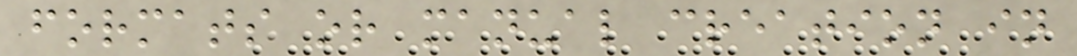formats or manual creation in
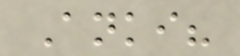Anki?
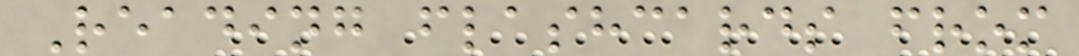Reading flashcards from
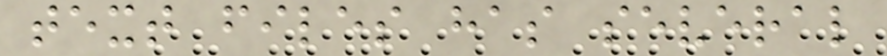text files has several
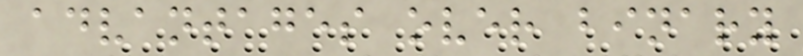advantages over binary
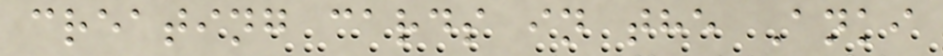creating cards in the Anki
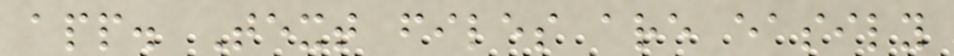app. Text files are easily
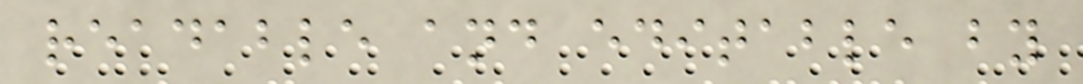readable and editable by
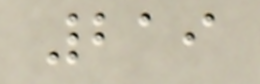219
